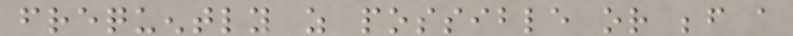frequently as possible or before a
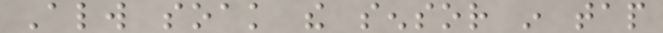Always soak the sensor in tap
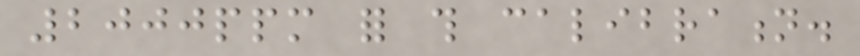2000ppm for this calibration.
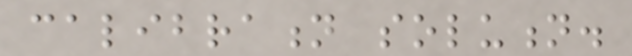calibration solution.
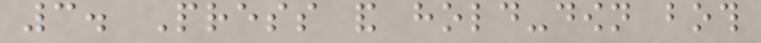3. Press and hold-down both
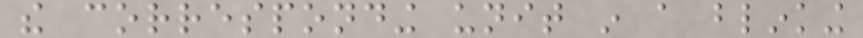the corresponding unit in a blinking
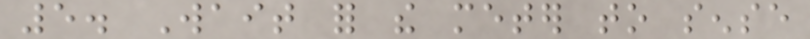5. Wait for the meter to sense
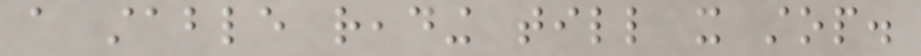a stable reading till it stop.
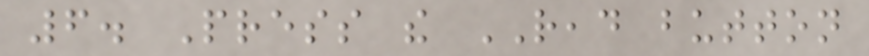6. Press the READ button
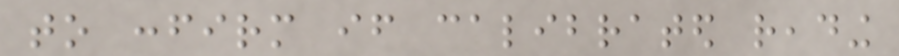to confirm if calibrated reading
